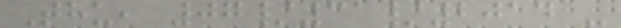Thu, 07/31/2014 -
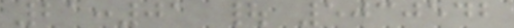21:01 | 5030542
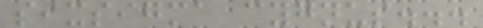sixsigma cygnus...
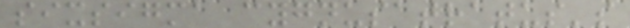sixsigma cygnusatratus's
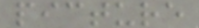picture
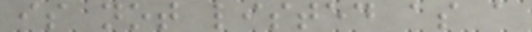is not listed as a
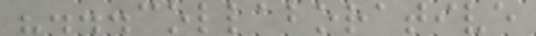"...collaborative
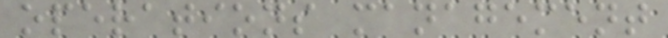operations management
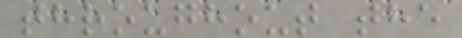throughout the
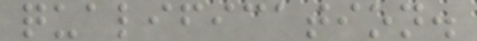qualification.
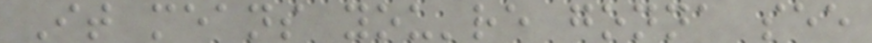It means you're gonna see
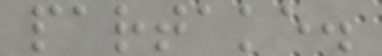partake.
